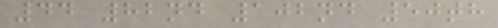44 82nd 102nd 50th
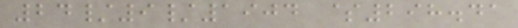24/9/1904 $298.41
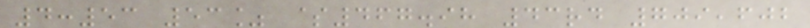4:53 53% $467.98 43rd 709,602
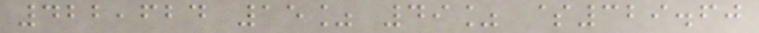422,624 15% 49% $329.60
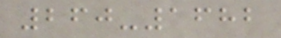260-1682
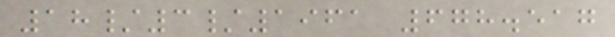18/3/1961 678.517
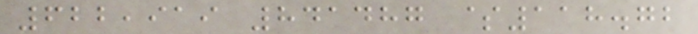622,919 841487 $118.72
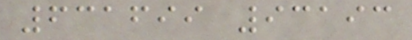631699 93193
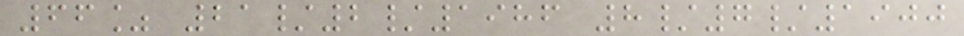66% 21/2/1986 8/7/1900
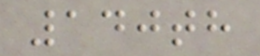140th
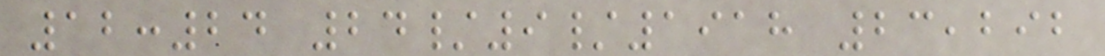12:24 24/9/1918 23,292
